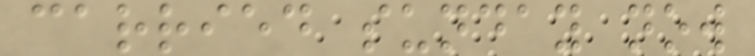carried sunday now
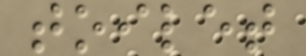toilet
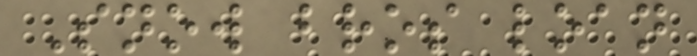Snow bros loan
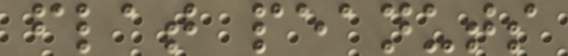flat peanuts
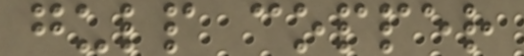gulp copper
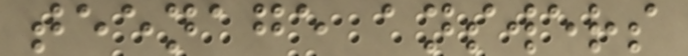teenage answers
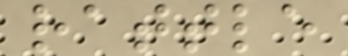rattle
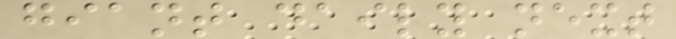giant daily next
